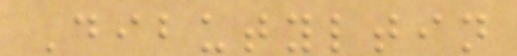Dibutyltin
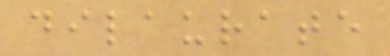dilaurate
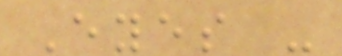Eyes -
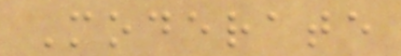Moderate
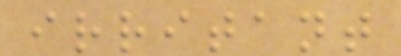irritant
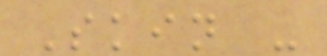Skin -
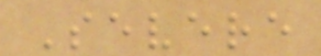Severe
